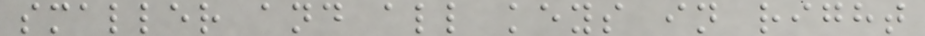smaller and all keys in right
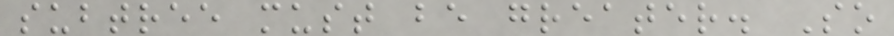subtree must be greater. So
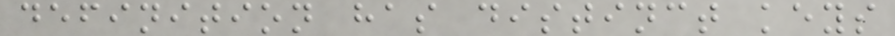definition has distinct keys
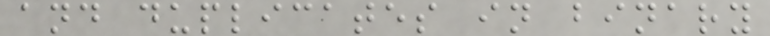and duplicates in binary
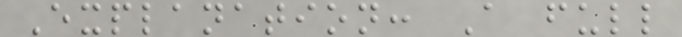Explanation: A full
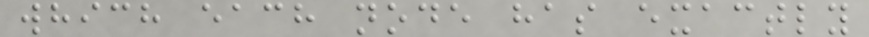which each node has exactly
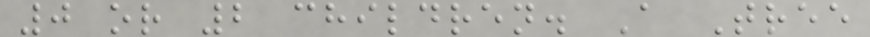0 or 2 children. A Tree
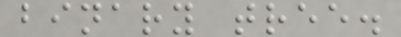binary tree.
